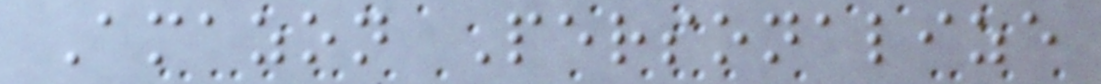Amazon Personalize
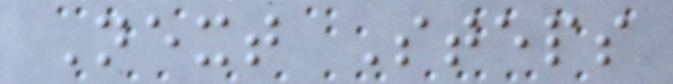Next Steps
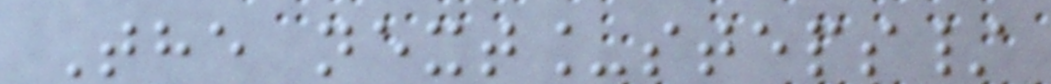The next_steps/
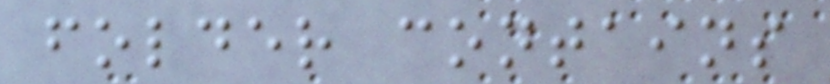folder contains
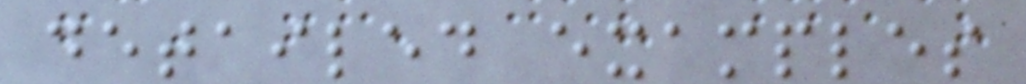detailed examples
